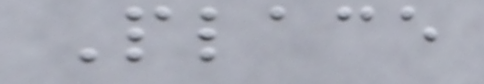Place
